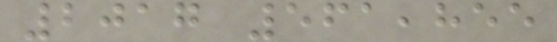2017 561,855
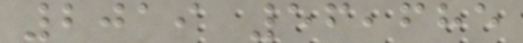2019 56,685
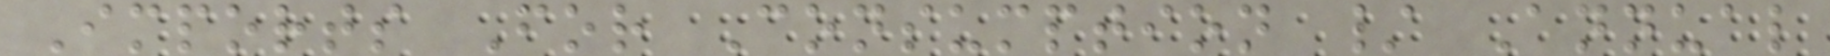Imports For Consumption / Annual
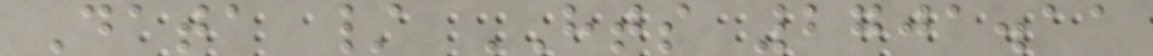Data / HTS 2701.11
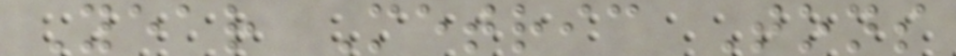Year Metric Tons
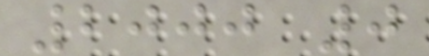2000 0
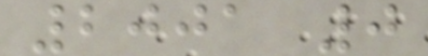2001 0
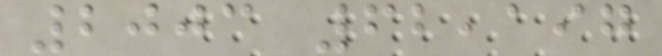2003 62,197
